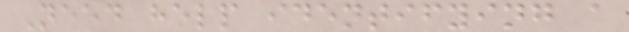Need help identifying a
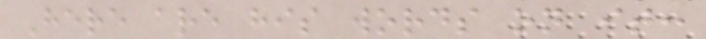Here are his words on it:
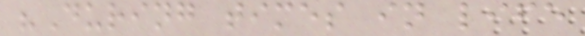"During times in life
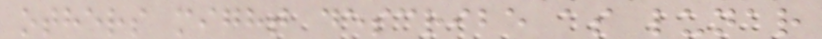others might describe as lunar
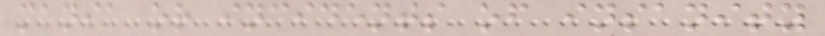mania or incidents of insanity
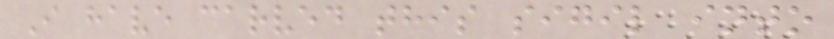I have carved this sigil into
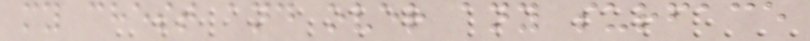my chest and over any surface
